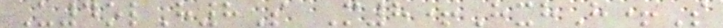U4olH8S M8+HxhH+S
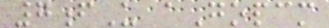7fU aGopcm
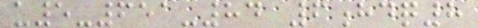u5-651-84 6hdq8
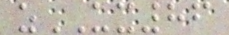zUX86
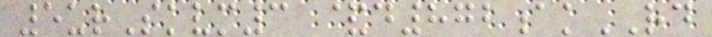5urSkvm3 &d872akRD
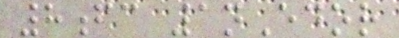8fc 1nEdor
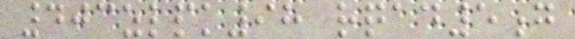403zlpk98 rqad5g
